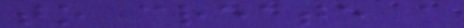to create a
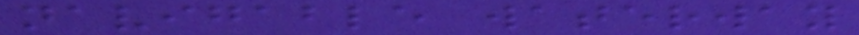navigable waterway
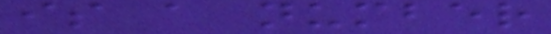is a number
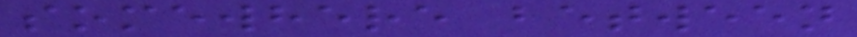somewhere between
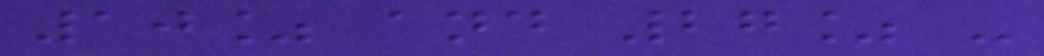10% and 27% -
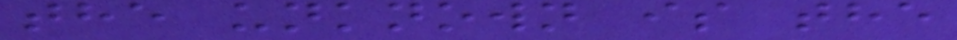the unknown is the
